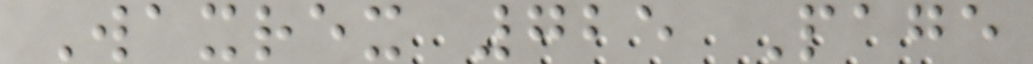Waxrex 725 Page
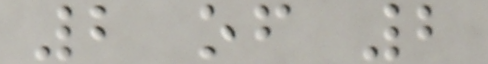2 of 2
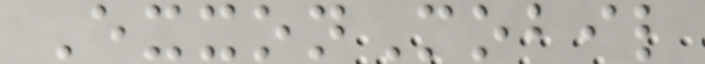ExxonMobil
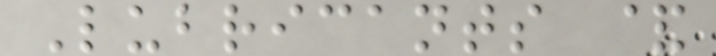Lubricants &
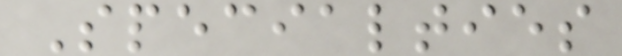Specialties
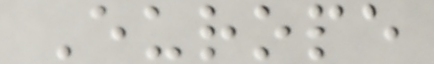Europe
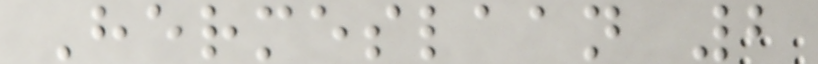Hermeslaan 2
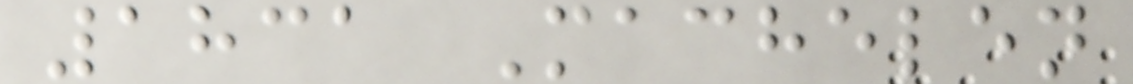1831 Machelen
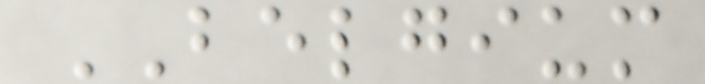BELGIUM
